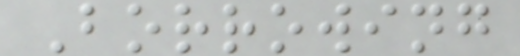Borrowing
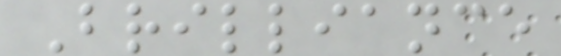Brilliance
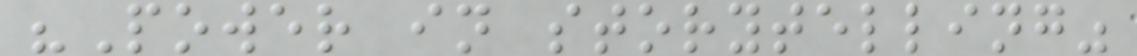"Power in storytelling"
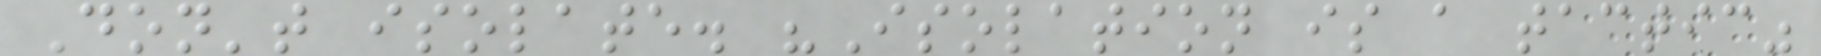Don't isolate. "Isolation is a tactic"
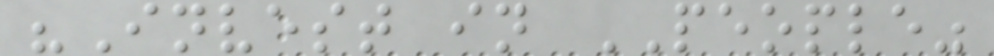"Invest in PEOPLE"
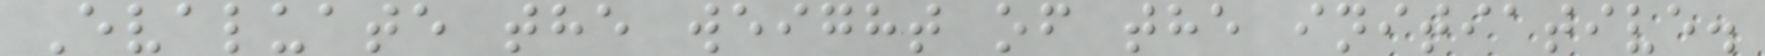Evaluate the weight of the initiative.
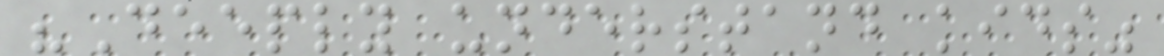"Deeply understand kids"
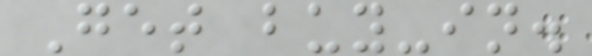Get buy-in.
